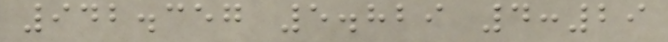942.357 5.829 4:29
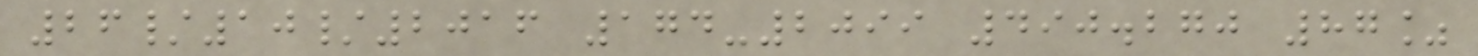26/10/2016 174-2099 490.270 87%
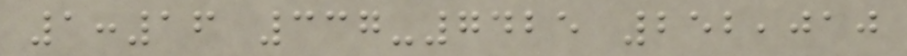1:16 337-7425 252,010
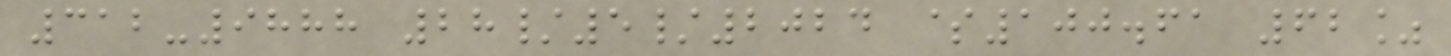312-9888 28/5/2024 $100.61 62%
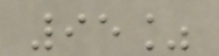95%
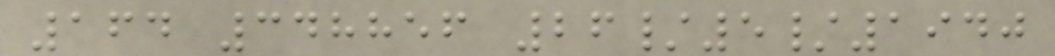164 348856 26/5/1940
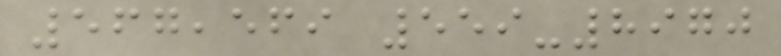567,569 559-8970
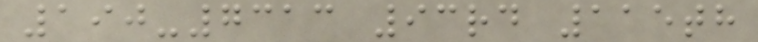190-7313 93rd 115th
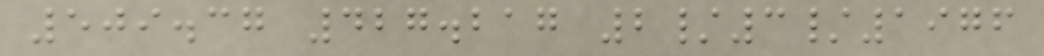509.37 427.217 2/3/1976
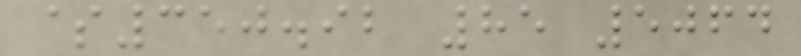$350.92 85 5064
